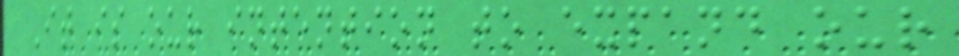It is our intention to expand our
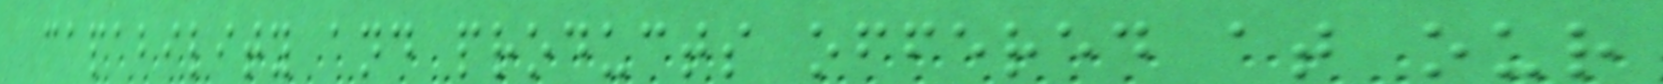capability and products offered at our
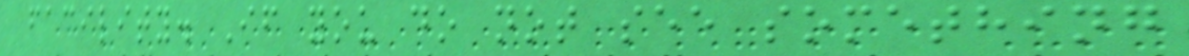facility. If you do not see something
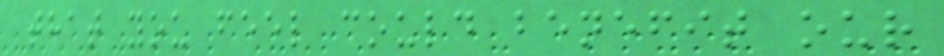that you feel could benefit our
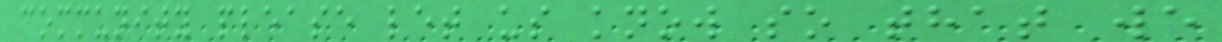community please let us know so that we
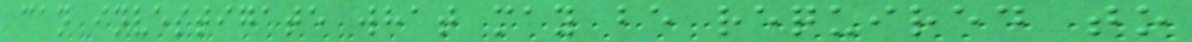can investigate what may be required to
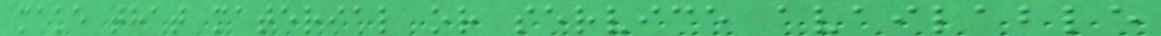make that material or service available
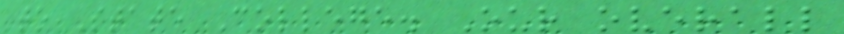to State College. Our overall
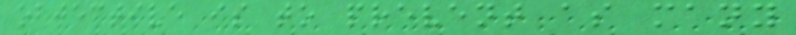objective is to prevent as many
